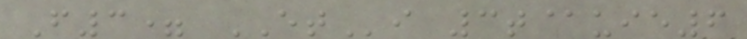F3= ETi 3t@uie6
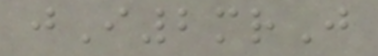jI2mrJ
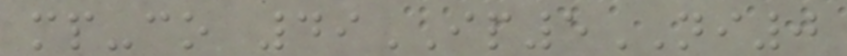mp-co 49IP5NI0
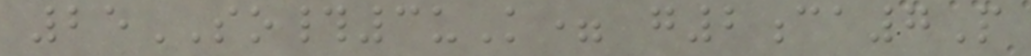25SO#3uK= g2ca7P
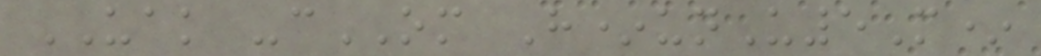UAK -cOM H*unU5M*
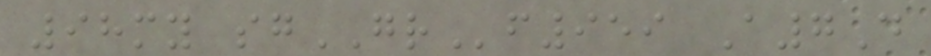98my sgGRf959 A7D
